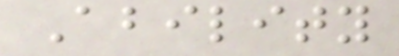Ability
